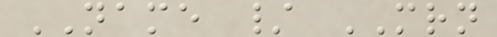NAME / MRN
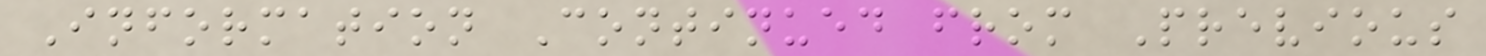Information Continued from Previous
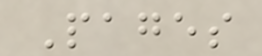Pages
